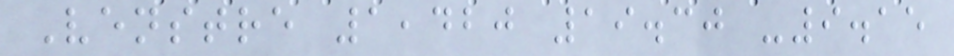Venstre 1,420 19.30 -9.15
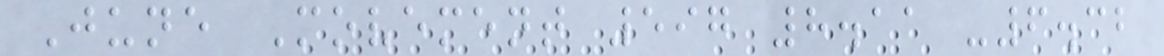June Movement 597 8.11 -6.32
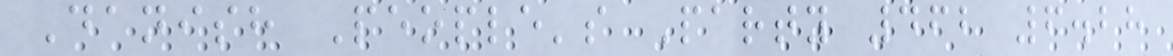Danish People's Party 462 6.28
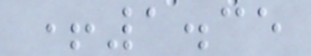+1.35
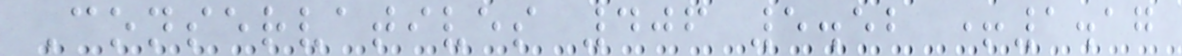Conservatives 406 5.52 +1.17
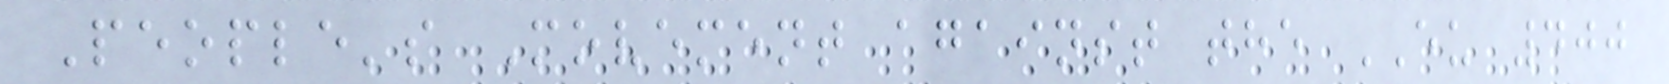People's Movement against the EU 400
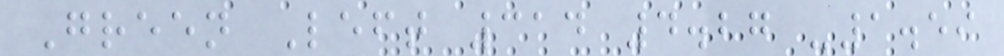Green Left 314 4.27 -1.59
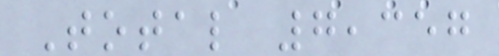Total 7,357
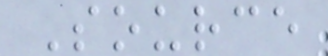Source
